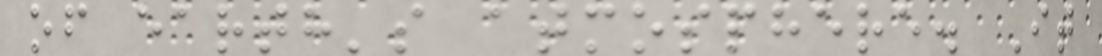of earth's atmosphere. It
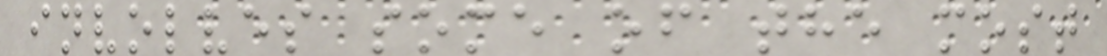involves some of the most
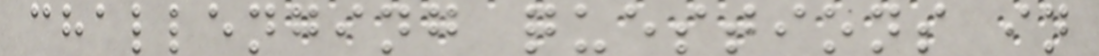challenging questions in
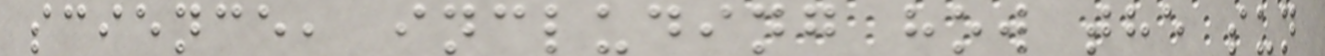science, including how the sun
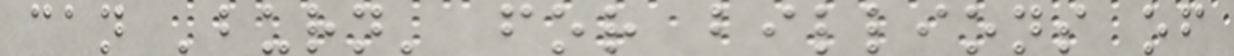can 'burn' for billions of
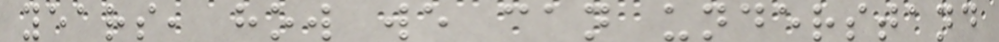years, how we can understand
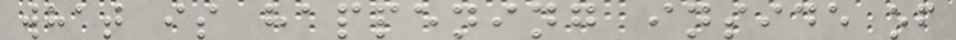what is happening inside of
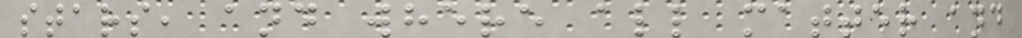stars, and where all matter and
